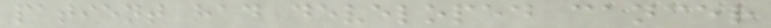patient had developed cancer
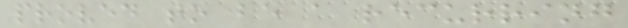proved to be a recurring
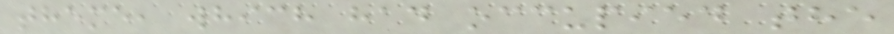theme, which had occupied the
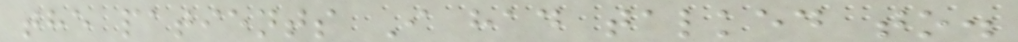the patients I had talked to.
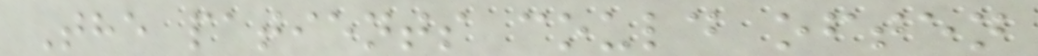The patients could often
